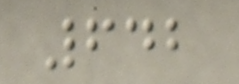642
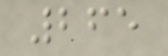265
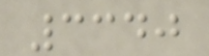3340
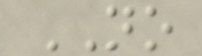NO
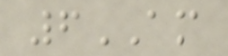6AM
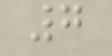7
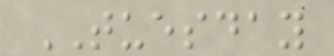TUESDAY
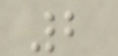2
